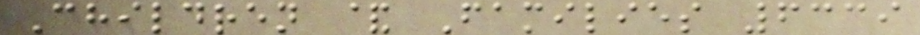Children & Families 6339
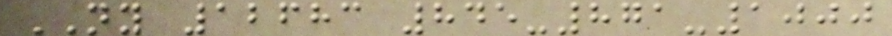NY 12683 845-871-1000
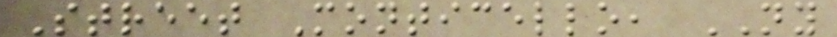Street Monticello, NY
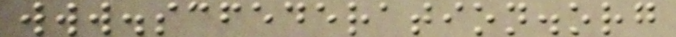www.scfederation.org
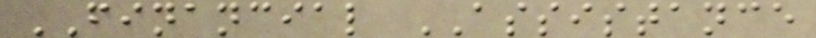FINANCIAL ASSISTANCE
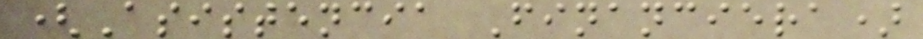(Asistencia Financiera)
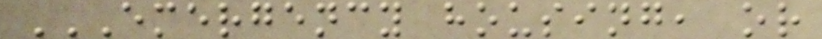EMERGENCY HOUSING, OR
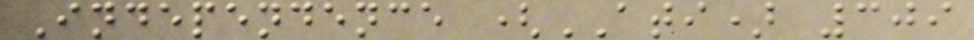Independence (ATI) 309
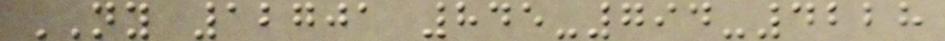NY 12701 845-794-4228
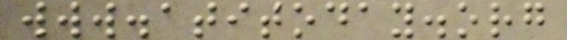www.atitoday.org
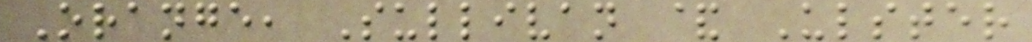Orange, Sullivan & Ulster
